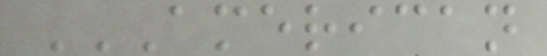AMERICAN
